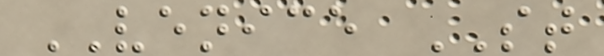VENICE ST
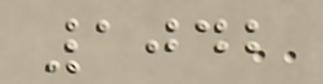1042
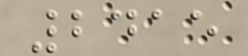2415
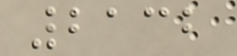2132
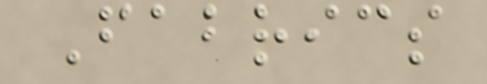Fabrics
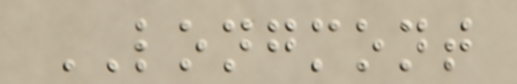LONGMONT
